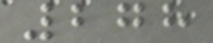278
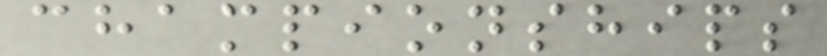championships
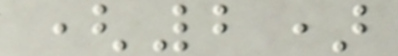(2)
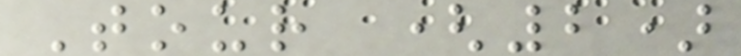Tour (2)
